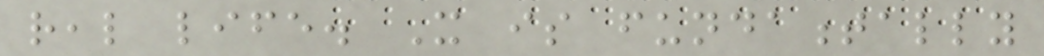real life. It is fundamentally
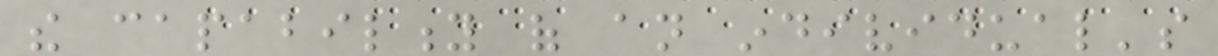the capability of an individual's
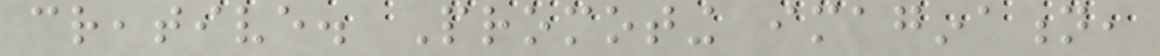creative. Promoting imagination,
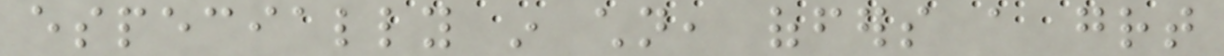especially in children, offers a great
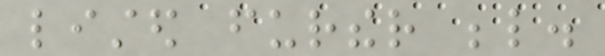listed further below.
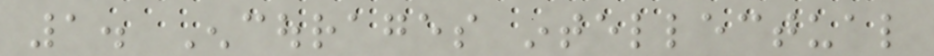1. Encourages intellectual
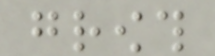growth
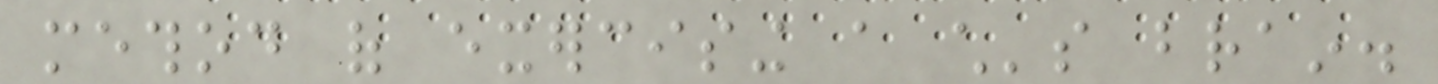method of exercising a child's brain.
